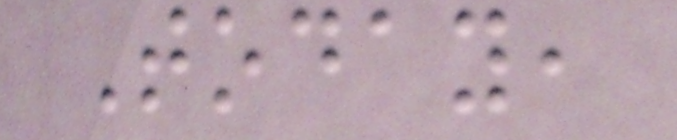Today,
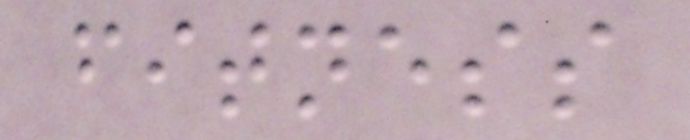fitness
